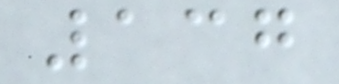137
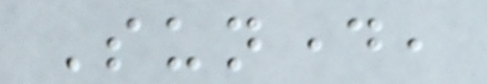Sunday,
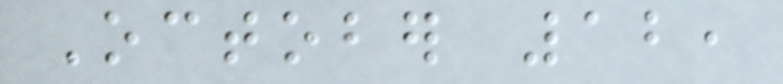October 12,
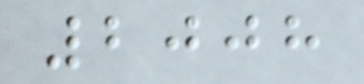2008
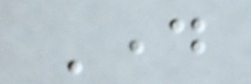Day
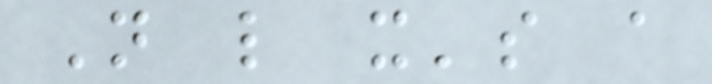Not like it's a
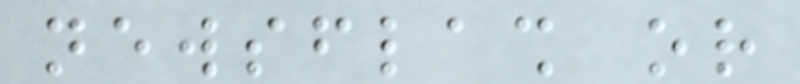newsflash or
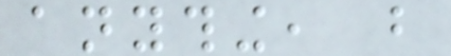anything, but
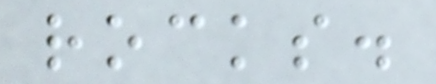rocks.
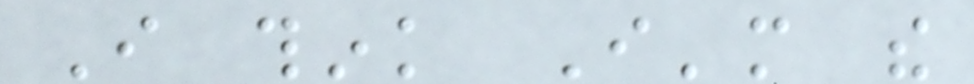I think I'm the
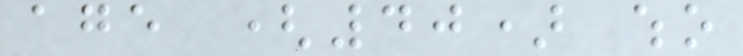age (40) who
